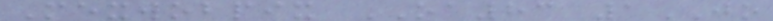Mexwobpix OA83 1JO
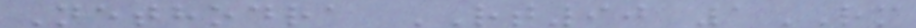Nethodra RT90 1RM
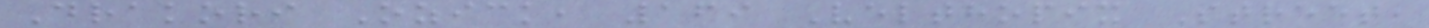Drakori Ozick, 169 Velthopix Street,
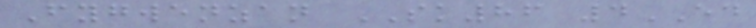Fygwenzan SK86 4ED
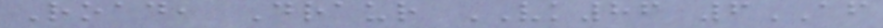Road, Draur VK86 6AF
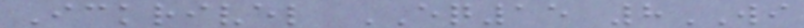Ickrivel EQ15 8WI
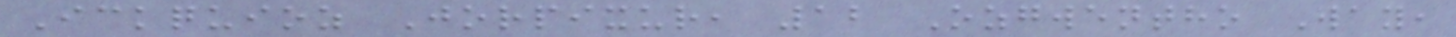Ickquioz Jorpixur, 12 Ozgwentho Way,
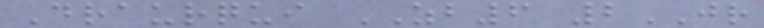Draurqui ZB6 2JR
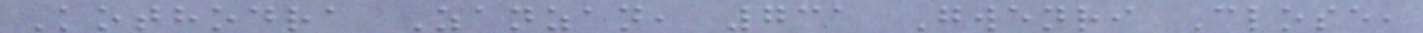Kothodra Zanzan, 731 Gwenri Close,
